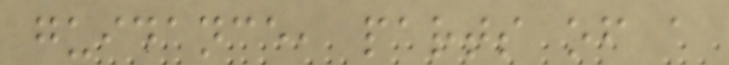guidance, parts of a
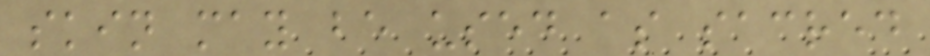skin may be used as sacred
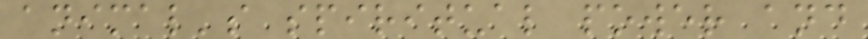animal's spiritual power and
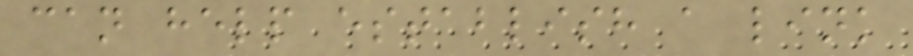can help establish a link
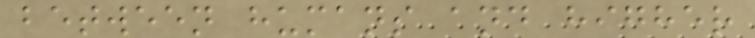between humans and higher
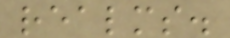realms.
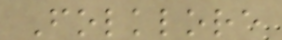Folklore
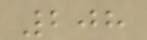208
